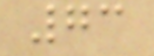73
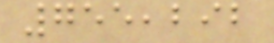755,292
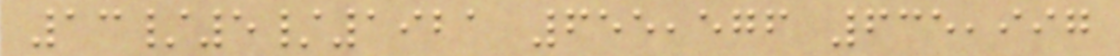13/5/1921 655,576 635,997
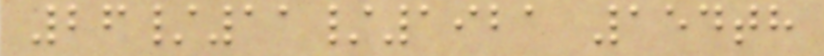26/11/1921 154th
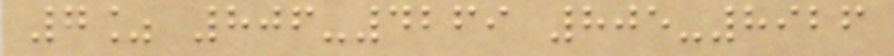7% 806-4269 805-8926
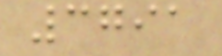3791
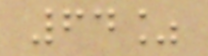64%
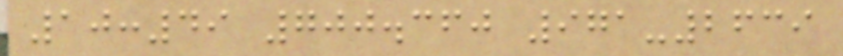10:49 700.360 971-2639
